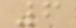6
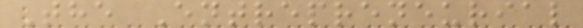The Entrepreneurial
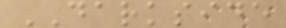DARKSIDE
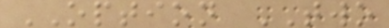OPTION TWO
